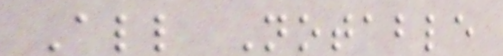All Notable
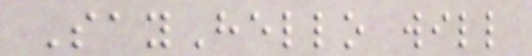SayHello will
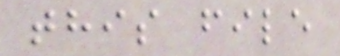this file
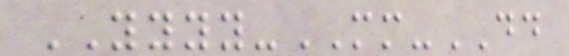YYYY-MM-DD
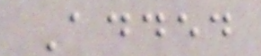Added
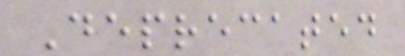Deprecated
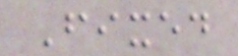Fixed
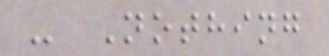- Nothing
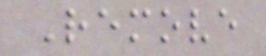Remove
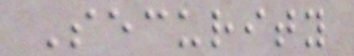Security
